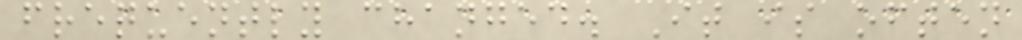frequently changed. It is often
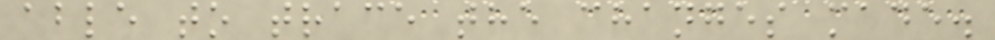able to trace the changes made.
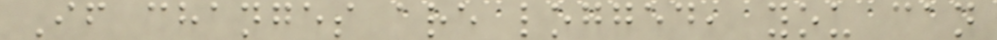If changes are logged, you can
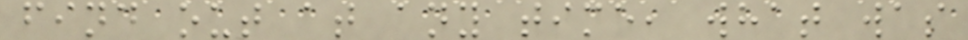find out at any time, what was
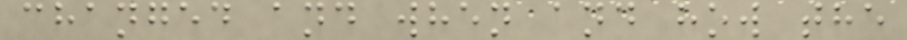changed and when and how the
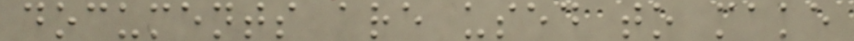documents are used to make
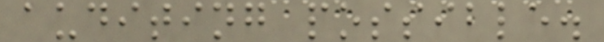auditing possible.
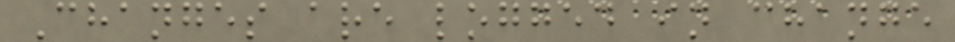Changes are logged in change
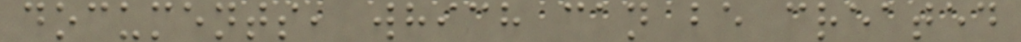documents, which can be created
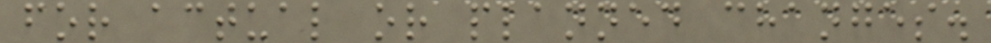for actual or planned changes.
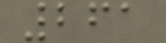261
